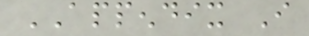APPENDIX I
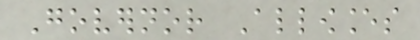Governor Allowances
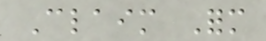Claim Form
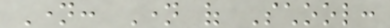Name: Name of School:
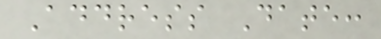Address Date:
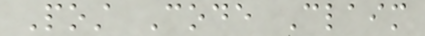Post Code Claim
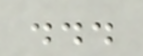...
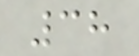38
